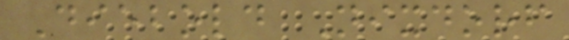Diebold Nixdorf
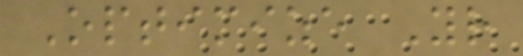Optimize Your
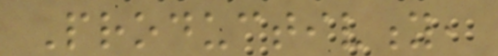Productivity,
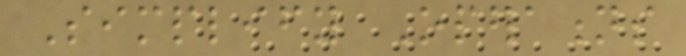Simplify Operations
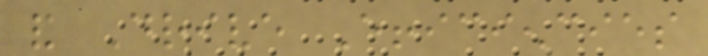and Drive Efficiencies
